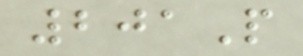201P
